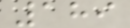189
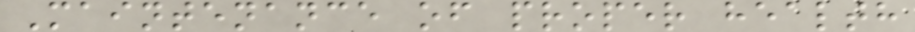Maintenance of proper health
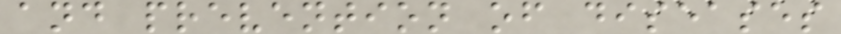and prevention of diseases
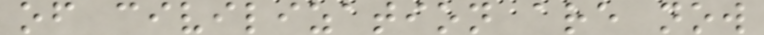of civilization are now
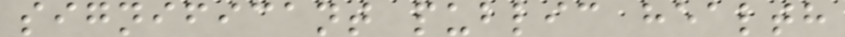significant public health
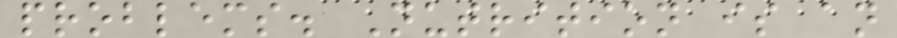problems. Nutrition is an
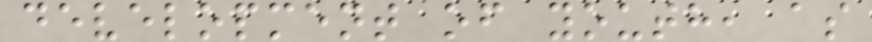development of youth, as
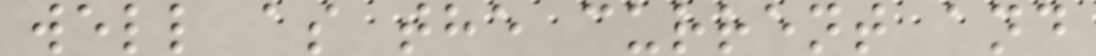well as the current and
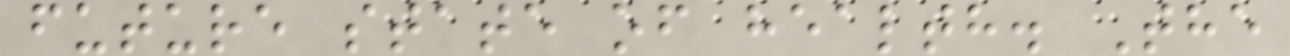future state of health. The
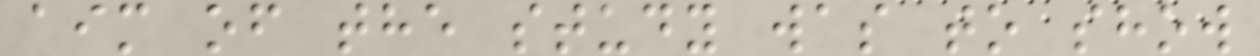aim of the study was to show
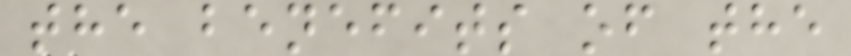the benefits of the
